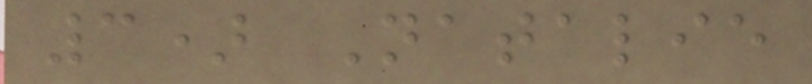3) Natalie
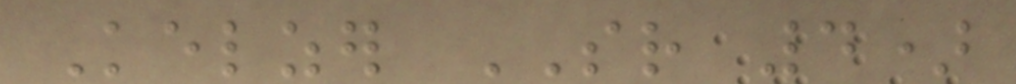Kelzer SR 4)
